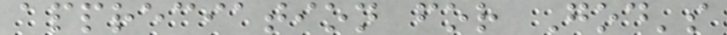appreciation for God's
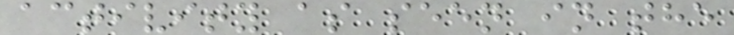activity as seen in the
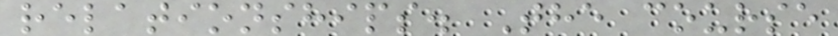relationships. The course
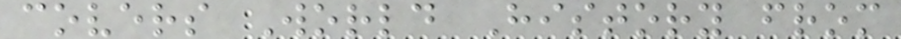covers World History from
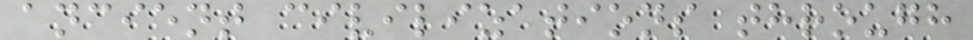ancient civilizations through
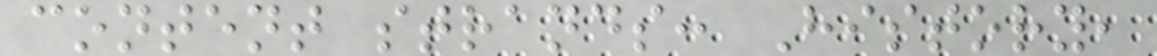content strands: History,
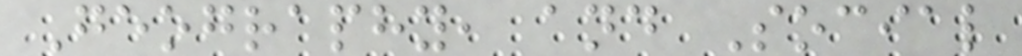Geography, and Social
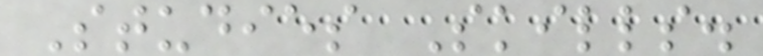Studies Skills.
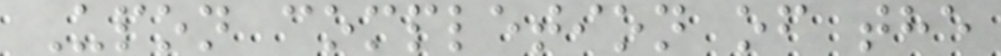Upon completion of the
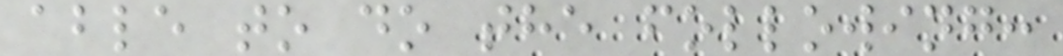able to do the following:
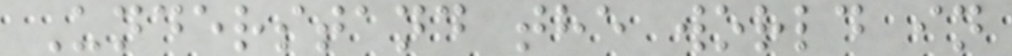Understand the world in
